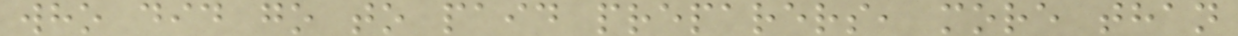who did go to paid preparers, more than
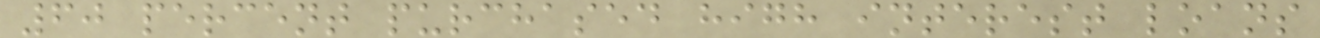60 percent purchased high interest loans
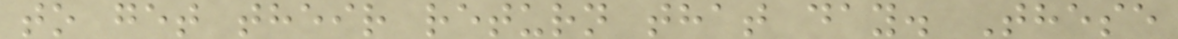to get their return that day. These
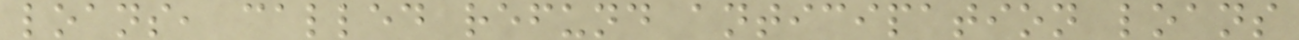loans, called refund anticipation loans
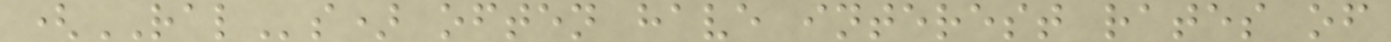(RALs) often have interest rates of
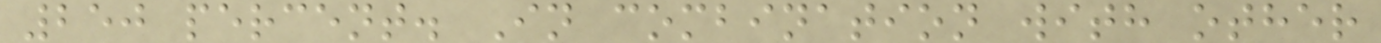250 percent. In combination with other
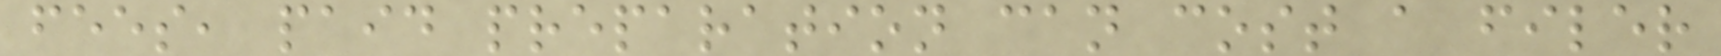fees, paid preparation can cost a filer
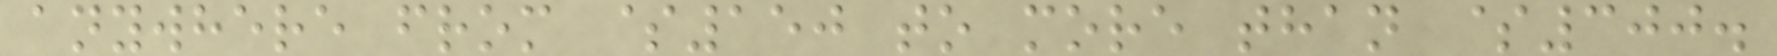anywhere from $150 to more than $300.
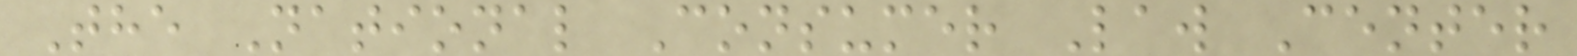The National Consumer Law Center
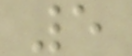5
